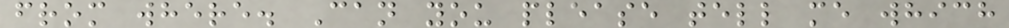from where. Can you please tell me which
